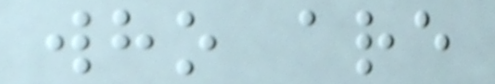who are
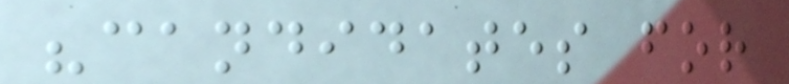"candidates for
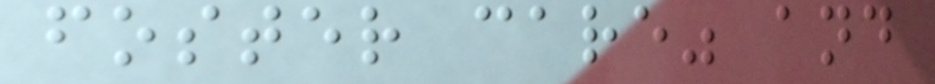foster care" and
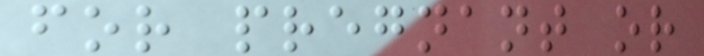for pregnant or
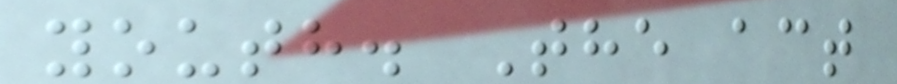youth. The act
